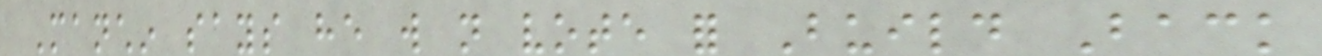Manchin says he will not vote for Build Back
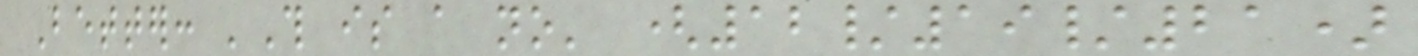Better: 'This is a no' (12/19/21)
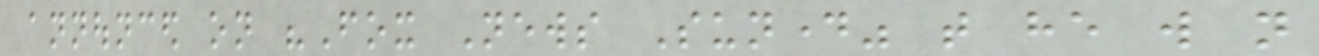announced on "Fox News Sunday" that he will not
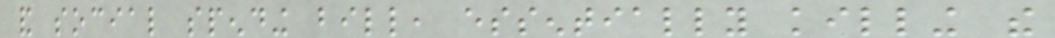and social spending bill, essentially killing the
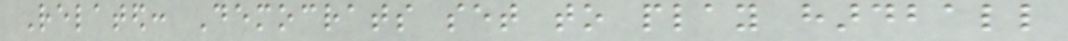Related: Democrats set to play hardball
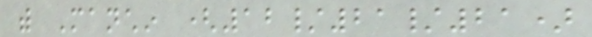with Manchin (12/21/21)
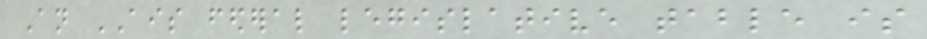An AIS federal legislative table is
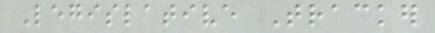Legislative Tracker
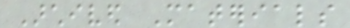Archived Materials
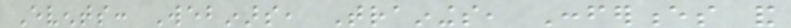Events: Webinars, Trainings, Conferences and
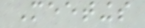Meetings
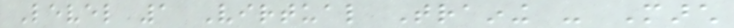Level 1 Virtual Training - March
